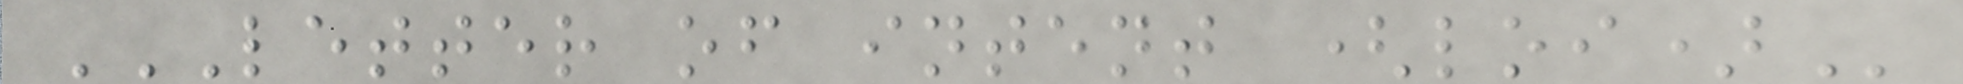LETTER OF INTENT (LOI)
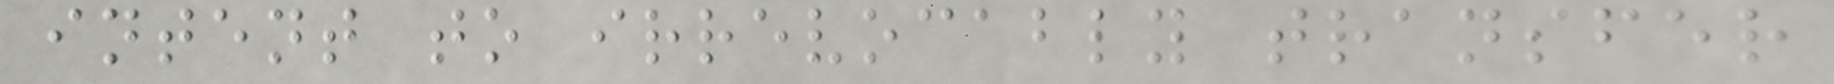intent to irrevocably transfer
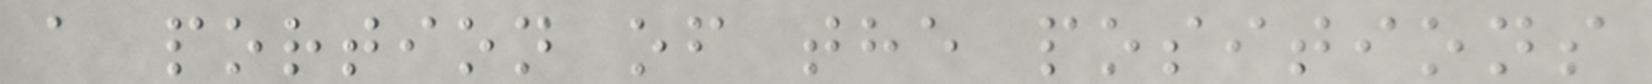a portion of the positions
